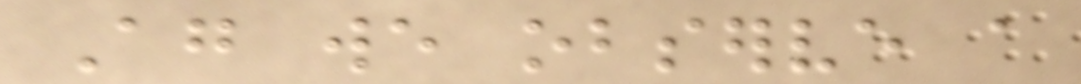Again we observe a
